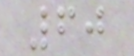60
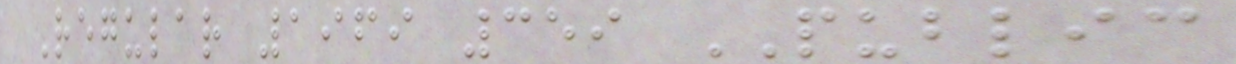Regular 1969 359 PUBLIC
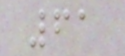61
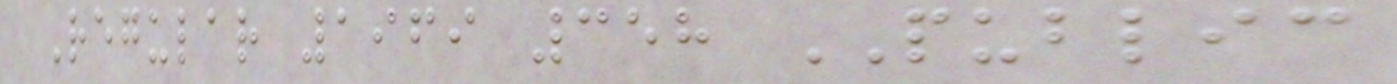Regular 1969 358 PUBLIC
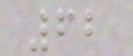62
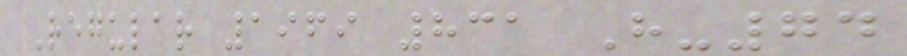Regular 1969 831 H-74
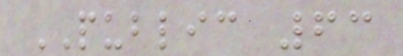PUBLIC 63
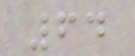64
